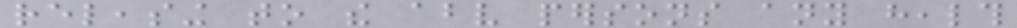releasing to the above persons any health
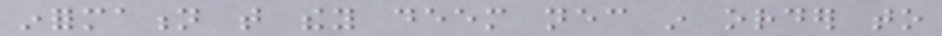information that they deem necessary in order to
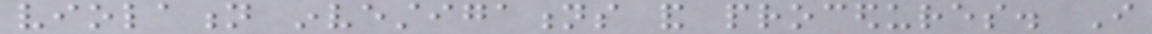violation investigations and procedures. I
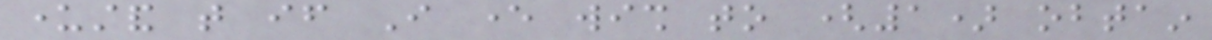understand that if I ever wish to (1) obtain
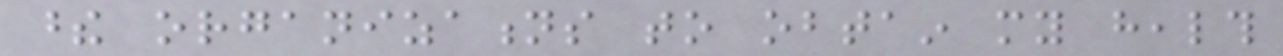these organizations to obtain my health
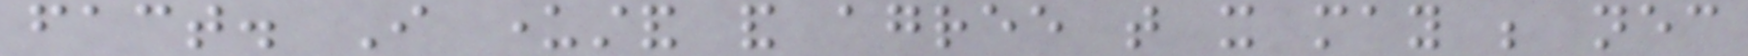fact. I understand and agree that it may be necessary
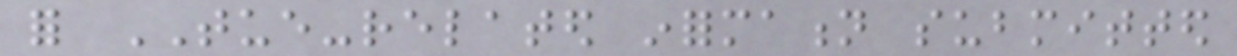for TUE-related information submitted
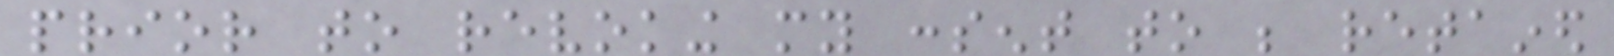prior to revoking my consent to be retained
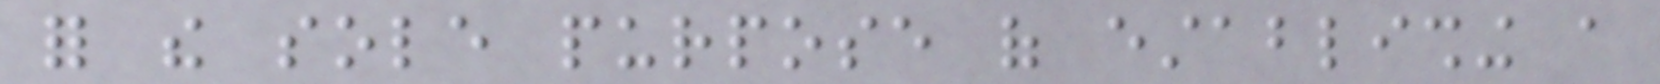for the sole purpose of establishing a
